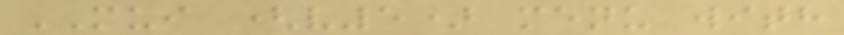MUI (v5) menu with
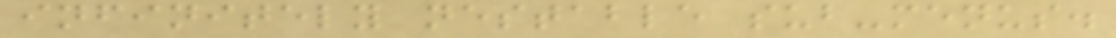infinitely nestable sub-menus.
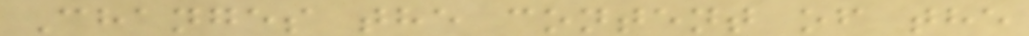Changes the content of the
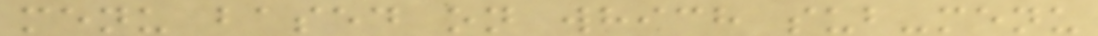menu based on which sub-menu
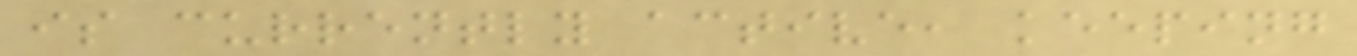is currently active, keeping
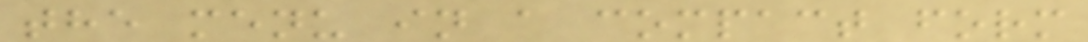the menu in a compact form
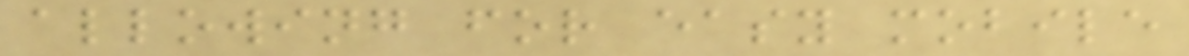allowing for easy mobile
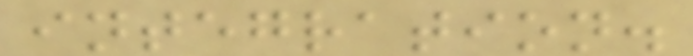integration.
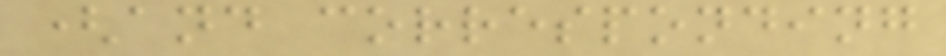(and corresponding
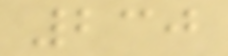230
